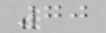70
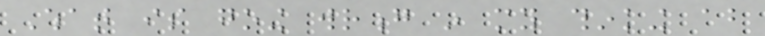What is going wrong in my thinking about
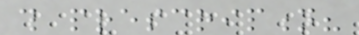this prescription?
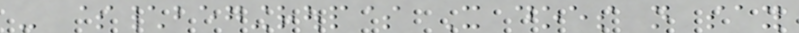- $\begingroup$ It does not say
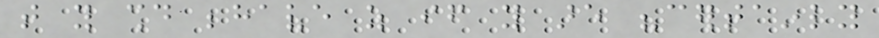that you should behave as if you are "certainly
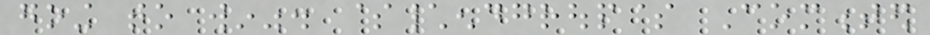going to win". $\endgroup$ Commented
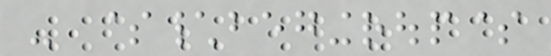- $\begingroup$
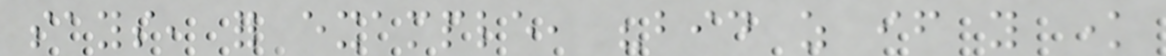says, for example, "bid as if you know
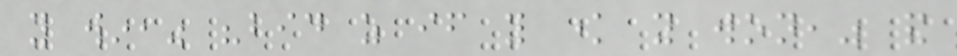you win," "bid as if you know you won," and
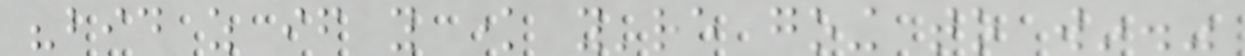"bid as if you know you're going to win."
